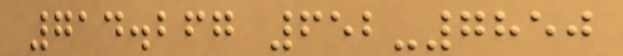714.267 652-7850
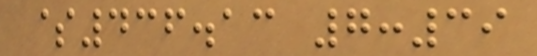$436.13 7:39
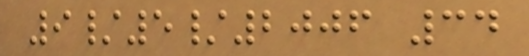9/5/2006 34
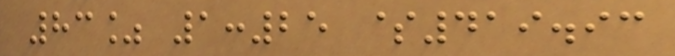83% 1:25 $419.93
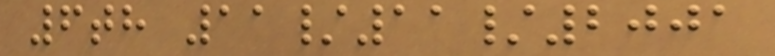6th 11/11/2001
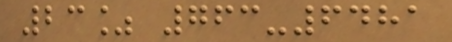23% 763-6481
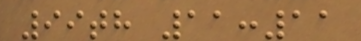99th 11:11
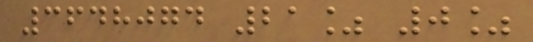3648074 21% 0%
